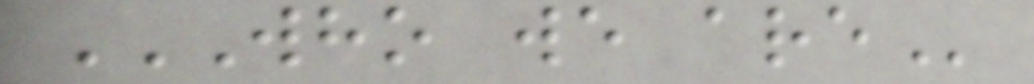WHO WE ARE
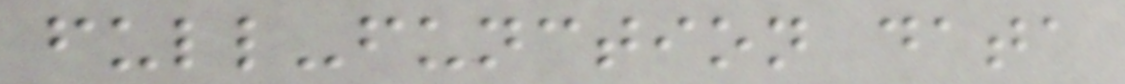full-function data
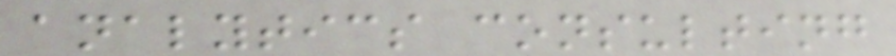analytics consulting
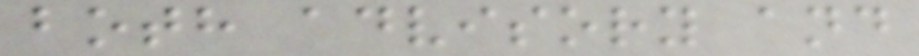both advisory and
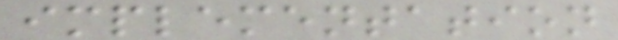implementation
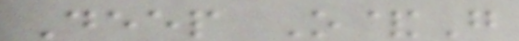Deep O&G
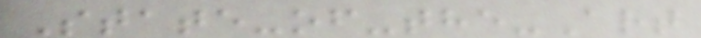State-of-the-Art
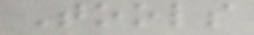Tools
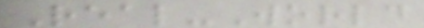Real-World
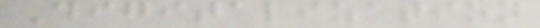Digitalization
